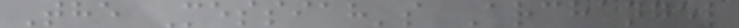The Messiah's Archangel
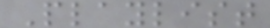Playlist
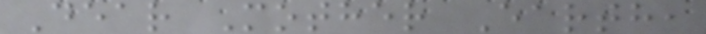Dear Mother Earth,
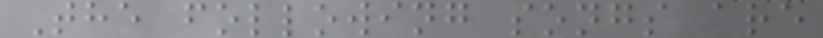The following songs are
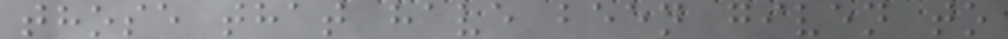those that have been given to
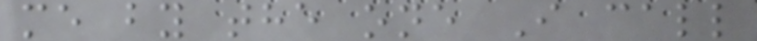me by the one I call
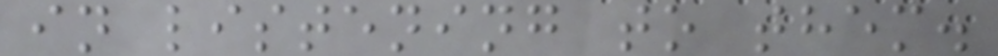in listening to them.
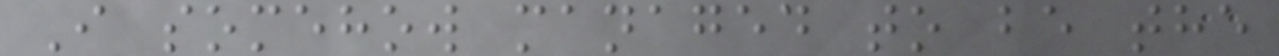I somehow managed to be the
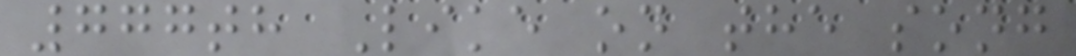777th Like on the song
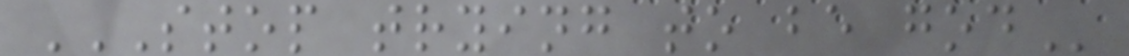STOP TRYING TO BE GOD
